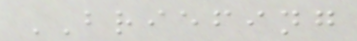BRIEFING
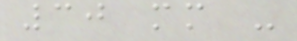30 mm -
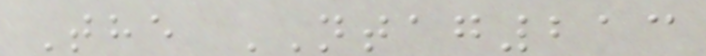The NTAG213
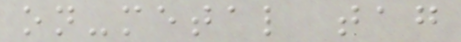on-metal tag
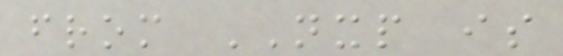from NXP is
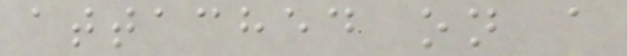attached on a
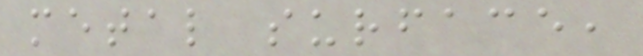metal surface,
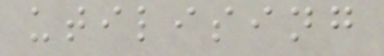utilising
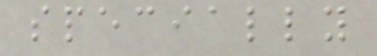specially
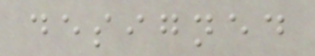designed
